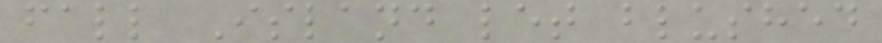fall Island let blushed
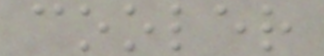cooler
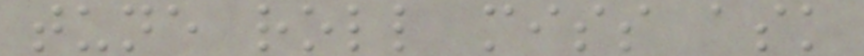tune roll miss ask
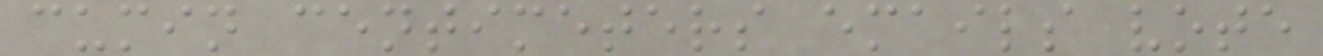cumin centimeters emails vote
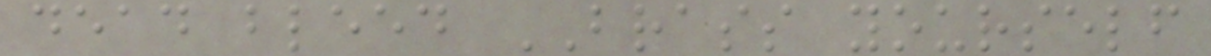dead bleed BRASS yourself
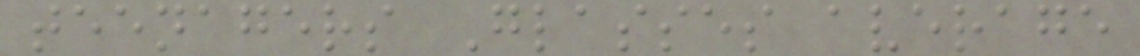teenagers Glasses average
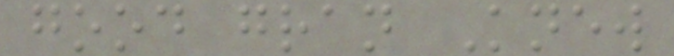good gran Knew
